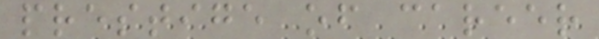prestige of career
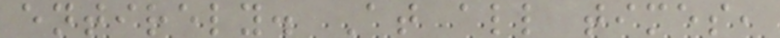entirely. At all times,
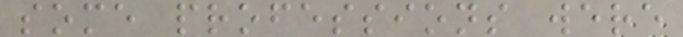some professions were
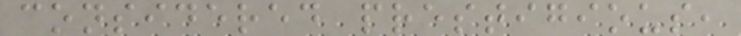considered prestigious,
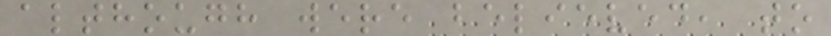although were believed, to
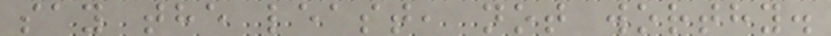say the least, not worthy.
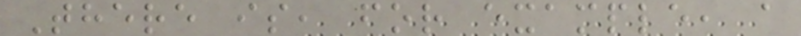There is, for example, a
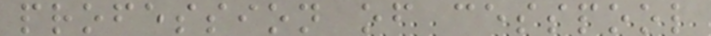profession of cesspool
